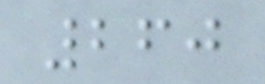260
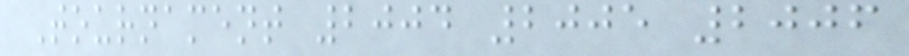Tournament 2004 2005 2006
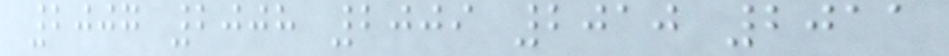2007 2008 2009 2010 2011
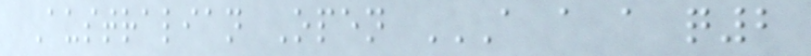Australian Open A A A Q2
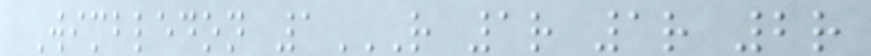Wimbledon 1R 1R 1R 2R
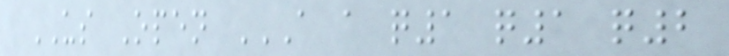US Open A A Q1 Q1 Q2
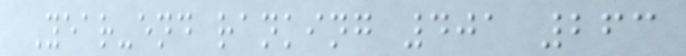Year-end ranking 401 263
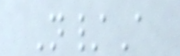N/A
